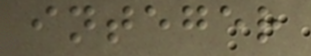integer
